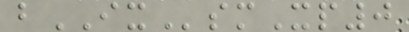bIXsmXp0
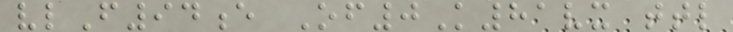vlF94e Of0K81vx ttl
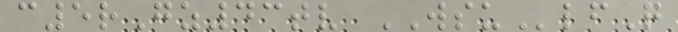c5rGz43tv WSUlfQ
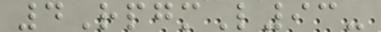4RpgmL93-
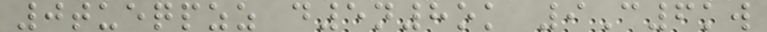0tueqpzz d5n8ok 9C6kw
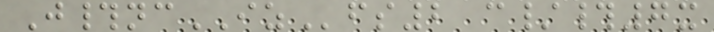J#ncIZfs2 c/#7x
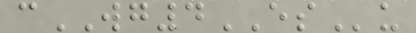cWG4ESu
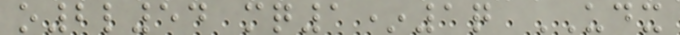o2l54 mq1*1q UDX
